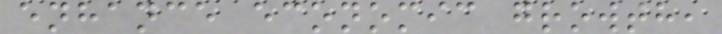enhance economic growth,
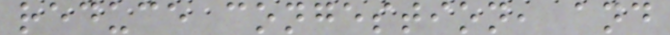reduce congestion, and
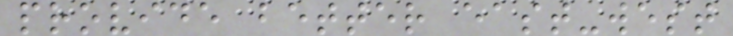provide better east-west
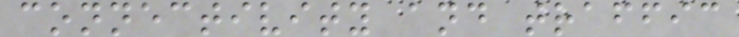connectivity and traffic
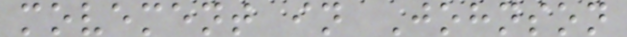movement in Johnson
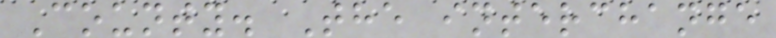County. The interchange
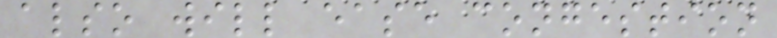also will ease congestion
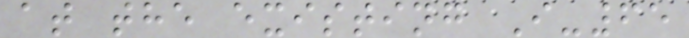at the existing I-65
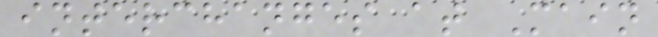interchanges at Main
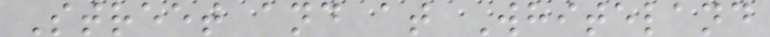Street and at Whiteland
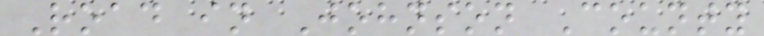Road in Johnson County
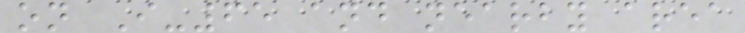on I-65 and nearby area
